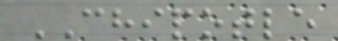CHIPOTLE
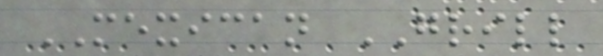MEXICAN GRILL
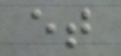et
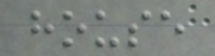house
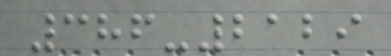386-2129
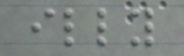illy
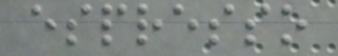espresso
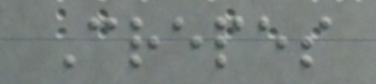Crepes
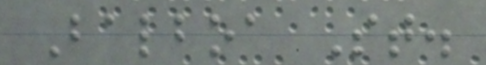Balboa St.
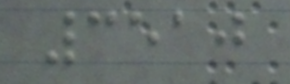3510
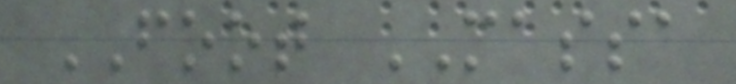FOOT MASSA
